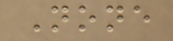None
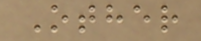Other
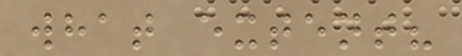what extent?
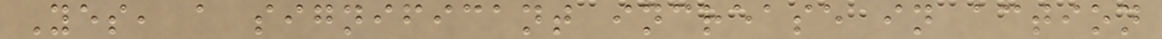Yes, a significant increase in action
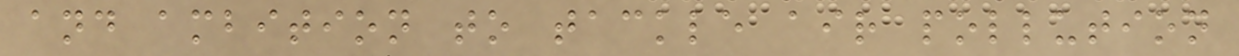and ambition to tackle air pollution
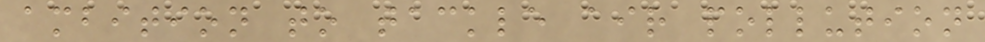ambition to tackle air pollution
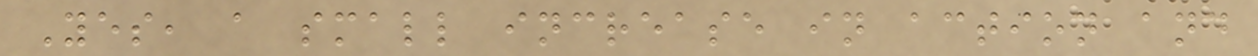Yes, a small increase in action and
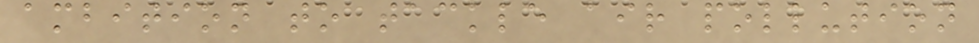ambition to tackle air pollution
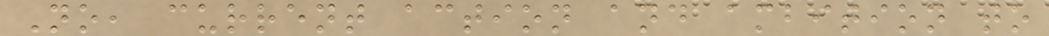No, current action and ambition to
